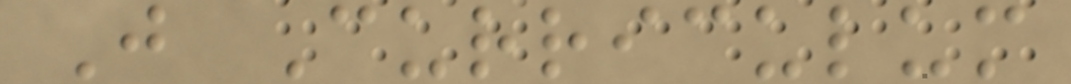J Curriculum
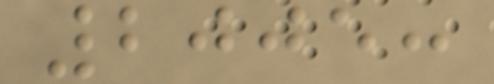2005:
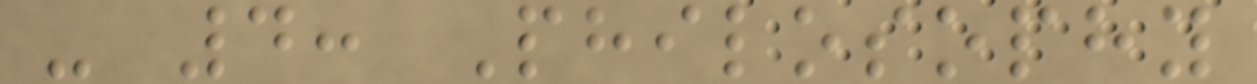- 4: Philosophy
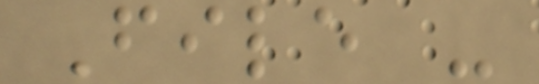File -
